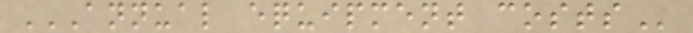ANNUAL EQUIPMENT COSTS
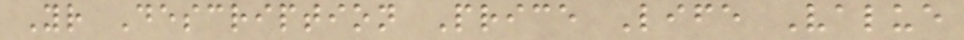Yr Description Price Life Value
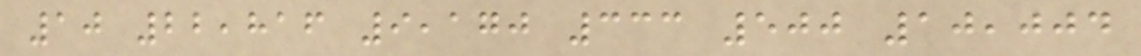10 22,816 9,170 333 500 10,004
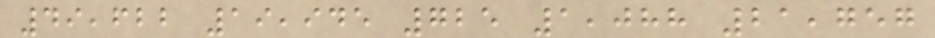49,622 19,945 725 1,088 21,757
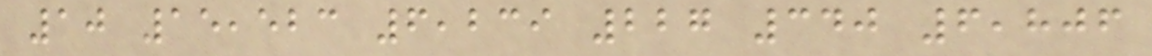10 15,523 6,239 227 340 6,806
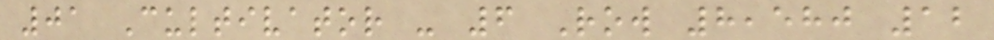01 Cultivator - 6 Row 8,580 12
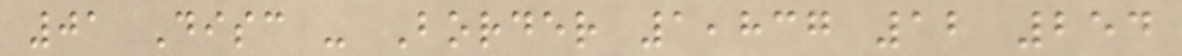01 Disc - Border 1,837 12 254
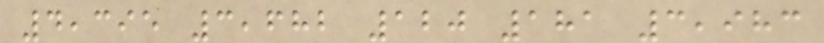4,395 3,682 120 181 3,983
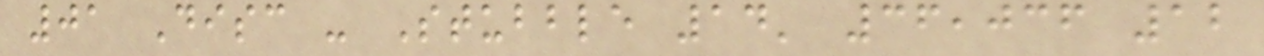01 Disc - Stubble 14' 36,036 12
